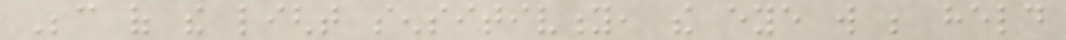Because of the light sensitivity, the eye will be held
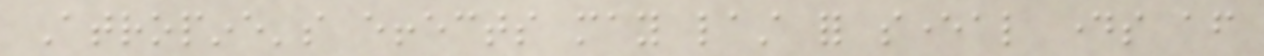Atropine's effects may last for several days after
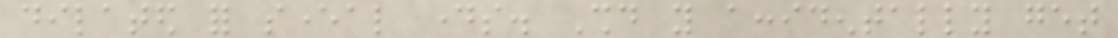dilated for several days. Should you accidentally get
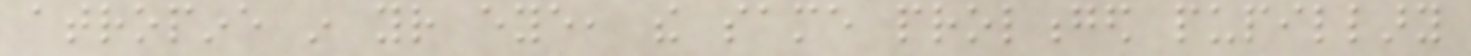atropine in your eye, the same prolonged pupillary
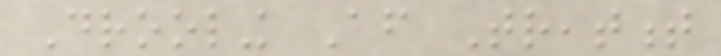Drooling After Treatment
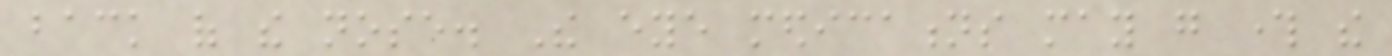back of the nose. The eye medications may go through the
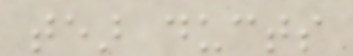tear ducts
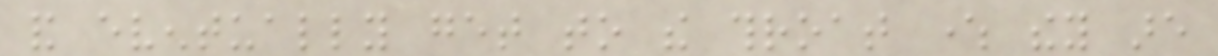and eventually get to the throat where they are
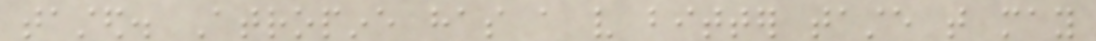tasted. Atropine has a very bitter taste that may
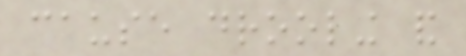cause drooling and
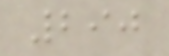290
